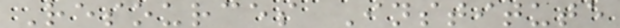Resources Institute
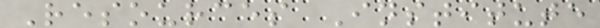Resources Institute
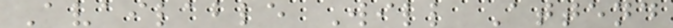Available Will Attend
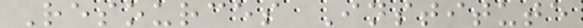Resources Institute
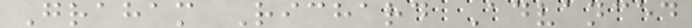Graham Richard Advanced
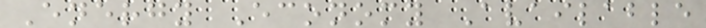Energy Economy Available
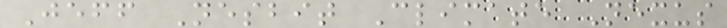Jeff Nesbit Climate Nexus
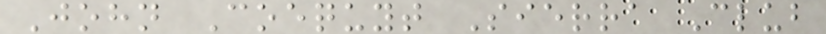John Coequyt Sierra Club
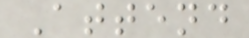Attend
